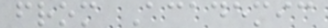from Academic
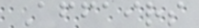Affairs
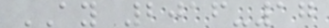AY 2016-17
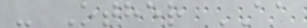- Other AA
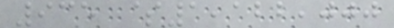935 $1,122,000
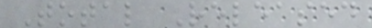Total Released
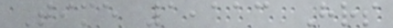Time 1,113 Hrs
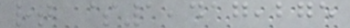rt $1,417,275
